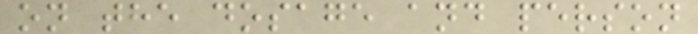on the dosage and person
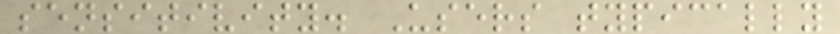sensitivity. Users typically
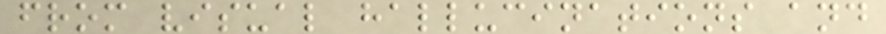from visual hallucinations and
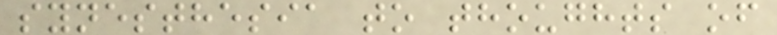synesthesia to thoughts of
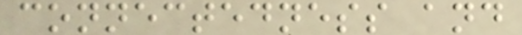connectedness and
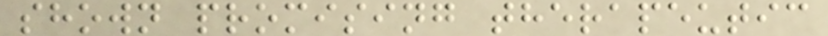shown promising therapeutic
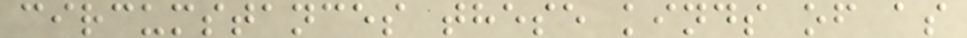circumstances these kinds of as
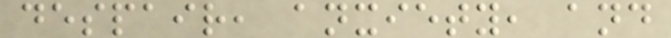despair, anxiety, and
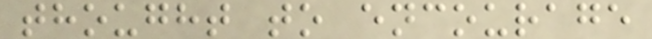thought to encourage
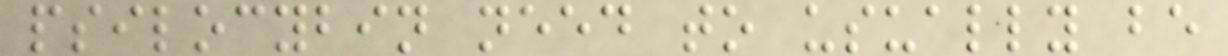psilocybin need to usually be
